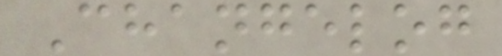Changelog
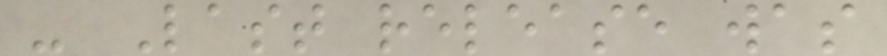- Last release was
